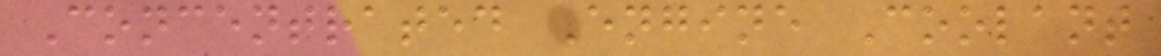Concentrated Engine Coolant
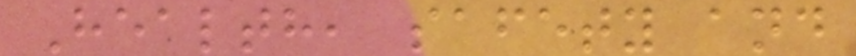Health, safety and
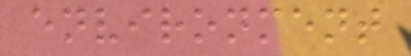environment
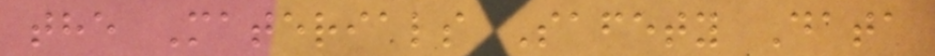the Materials Safety Data
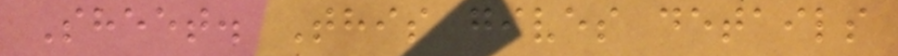Sheet. This gives details
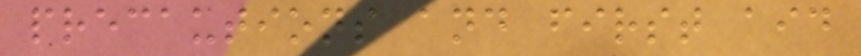precautions and first aid
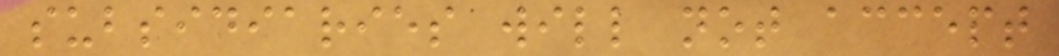subsidiaries will not accept
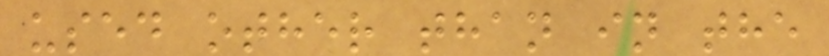used other than in the
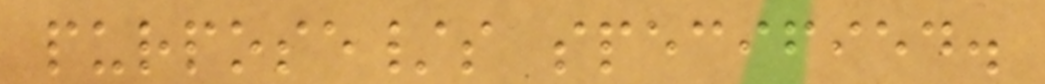purpose/s specified.
